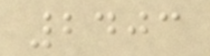2403
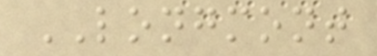LONGMONT
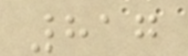817
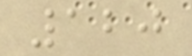120
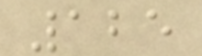125
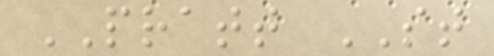PRATT ST
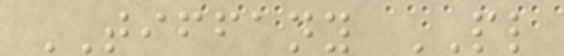TIFFANY PL
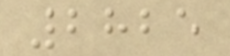2825
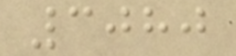3080
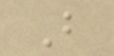B
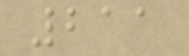211
